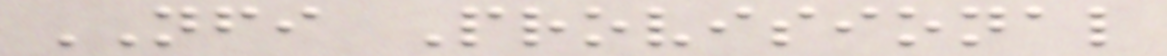NFI Provisional
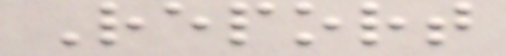Report
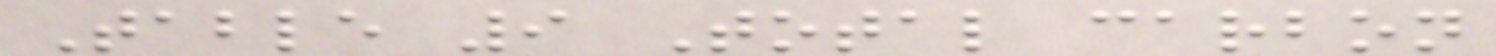Table 9 Total carbon
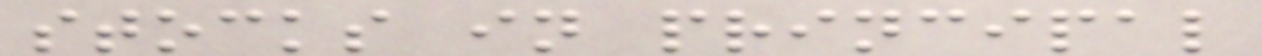stocks in principal
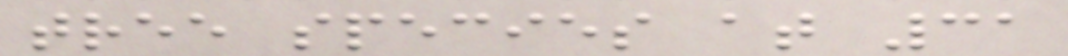tree species at 31
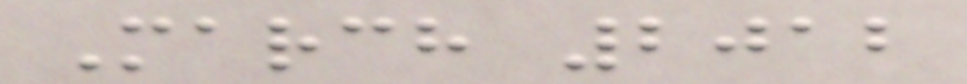March 2012
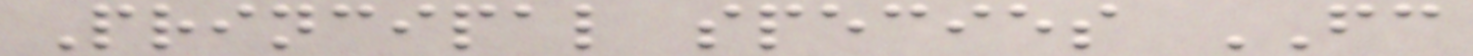Principal species FC
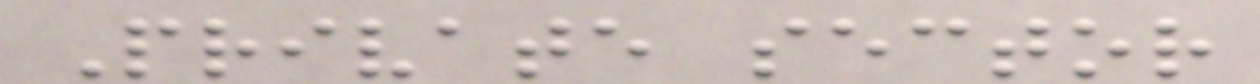Private sector
